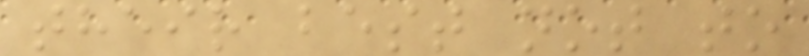their best not to
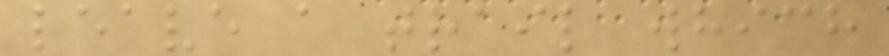leave a trail which
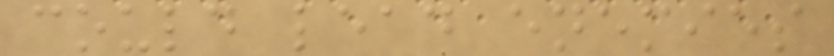could lead enemies
